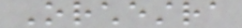Orchestra
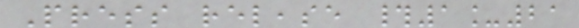Press release #1_21
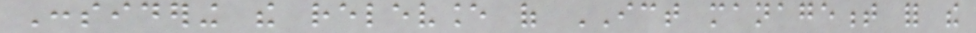Considering the relevance of ICT management for the
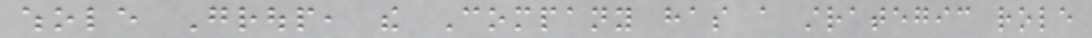whole Group, the Company has a strategic role
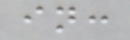in:
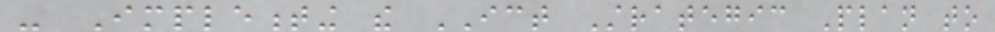- Implementing the ICT Strategic Plan to
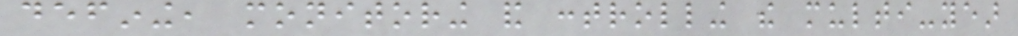defining, monitoring and controlling the multi-year
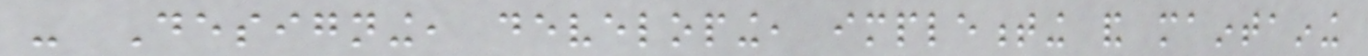- Designing, developing, implementing and maintaining
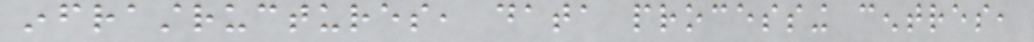infrastructures, data processing centres,
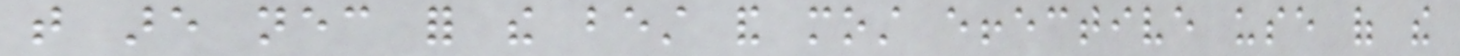that are necessary for the best and most effective use of the
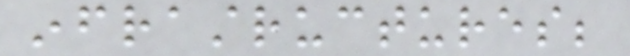infrastructures;
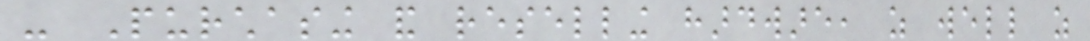- Purchasing and reselling hardware, as well as
